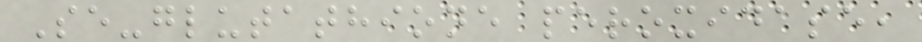Se-glutathione peroxidase,
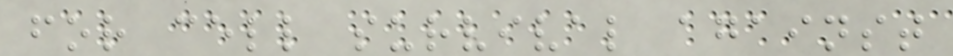for cell survival against
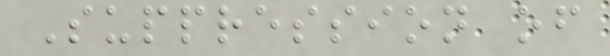Suppression of
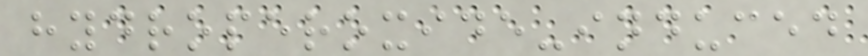hydroperoxide-induced
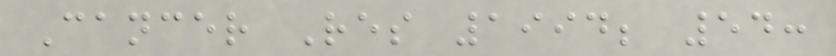Cancer Res 1994; 54:
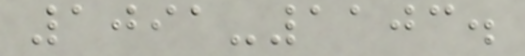1091-1103.
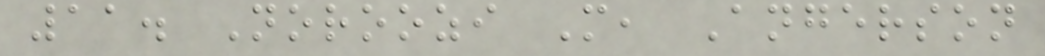11. Noroozi M, Angerson
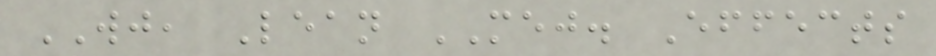WJ, Lean MEJ. Effects
